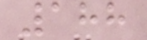188
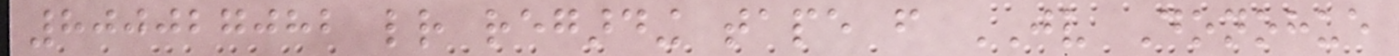800027082 letter regarding tape from JV Donohue
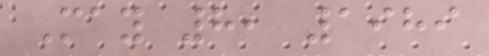May 8, 1989
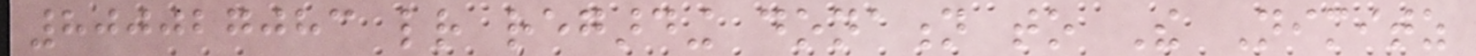800027083 letter regarding donation to The Nimitz
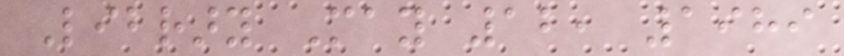Library May 12, 1989
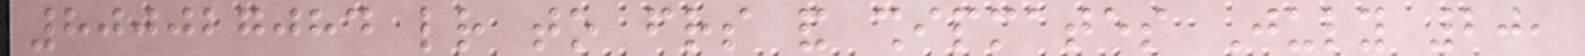800027084 letter to friends and shipmates July 20,
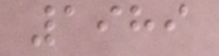1989
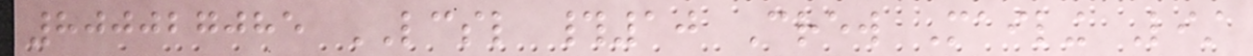800027085 LCSL #10 Crew Mailing List
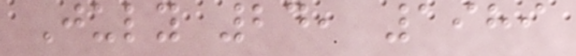July 24, 1989
